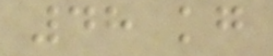48 kg
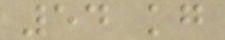54 kg
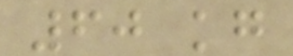60 kg
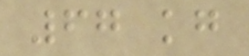67 kg
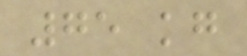75 kg
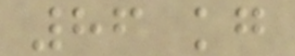86 kg
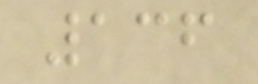136
